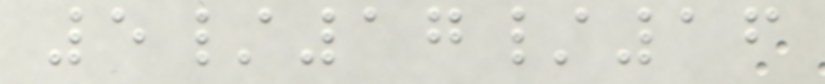5/17/16
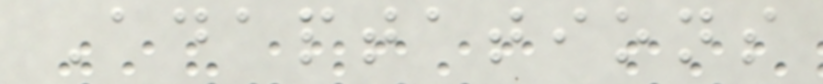Adaptations
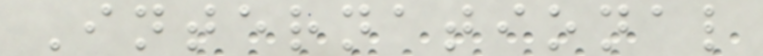International
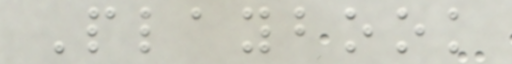Playbook
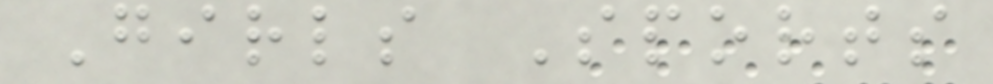Girls Sports
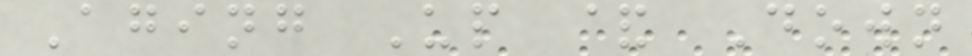Aging Up & Down
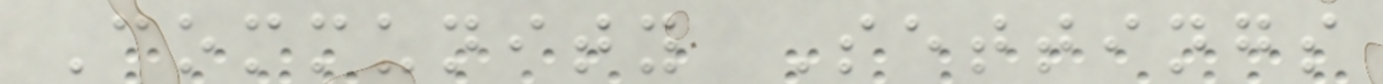Community Settings
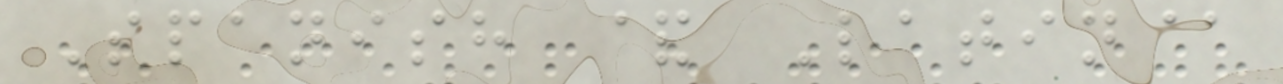Spanish & Latin@
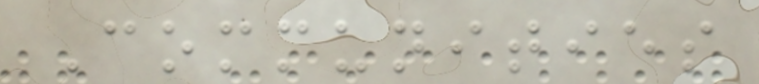Communities
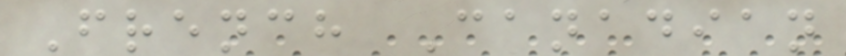French Canadian
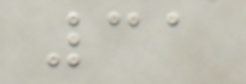31
